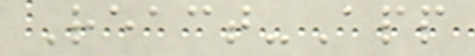React-App
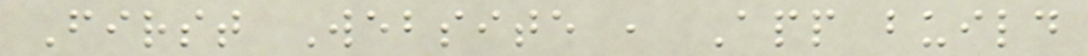First Website , App build
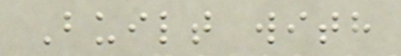Built with
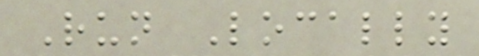Run Locally
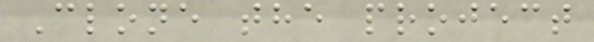Clone the project
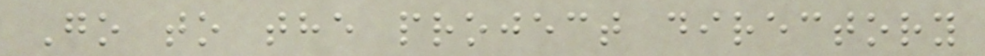Go to the project directory
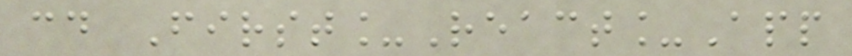cd First_React_App
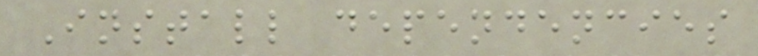Install dependencies
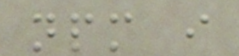npm i
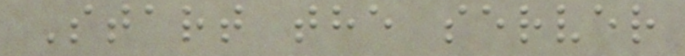Start the server
